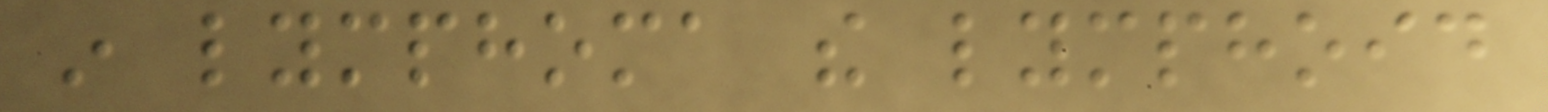in lymphoma the lymphoid
